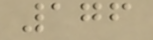176
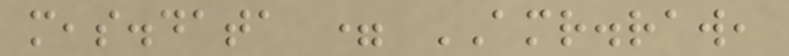meas.data = AMR.raw,
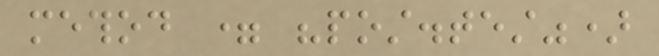method = "post.test")
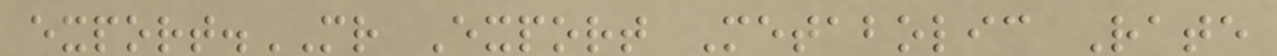export.MR Export Metabolic Rate
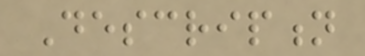Description
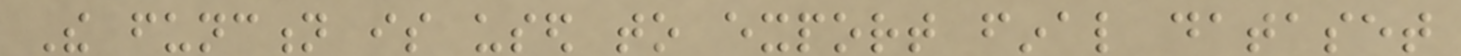The function is used to export final dataset
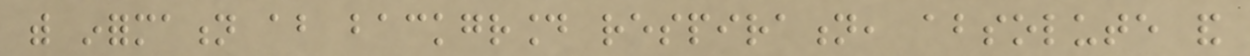with information about background respiration, absolute and
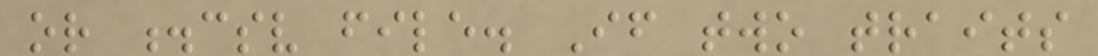or .csv file. If two traits
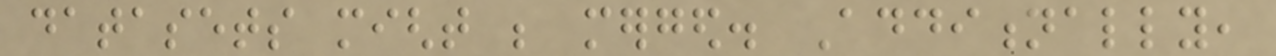datasets might be merged. Additionally,
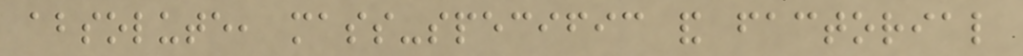absolute, mass-specific and factorial
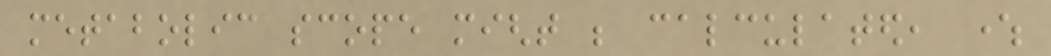metabolic scope might be calculated, where
